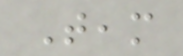Team
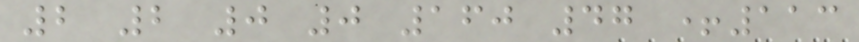2 2 0 0 160 47 +113
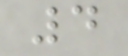4
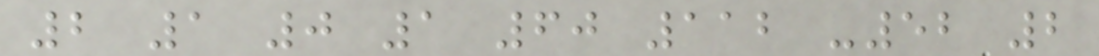2 1 0 1 60 112 -52 2
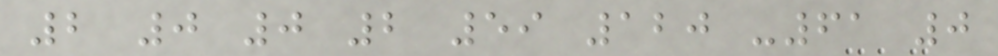2 0 0 2 59 120 -61 0
